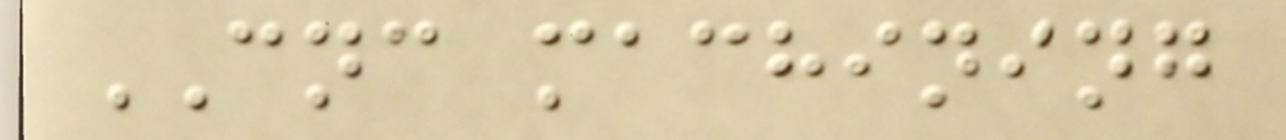CNC machining
